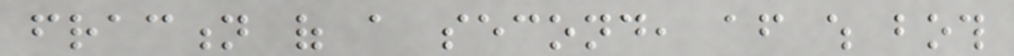fraction of a second, after which both
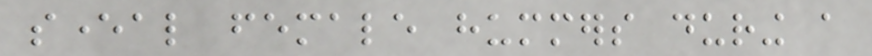several female hummers during a
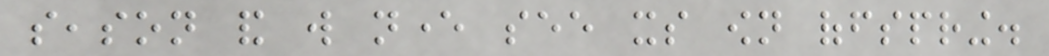season and will never see its own offspring.
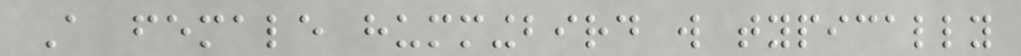A female hummingbird will typically
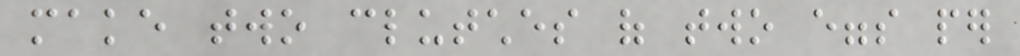make two clutches of two eggs per
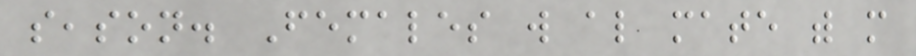season. Females will also mate with more
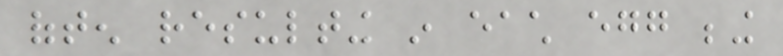often resulting in each egg being
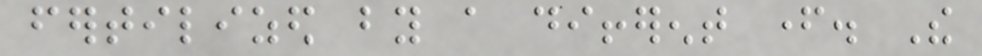fertilized by a different father. The
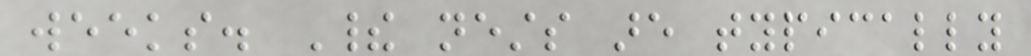weeks. Their nests are typically
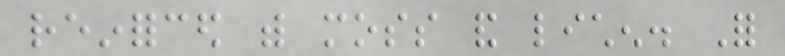reinforced with moss and lichen. For
